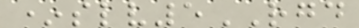*slv5RGD
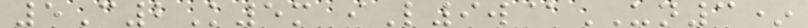5C2K5m iL9w@UN3*
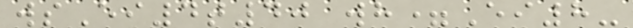wsEi4t40 wh=Ei8-
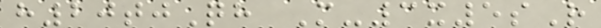h20tjQh M-3x5sR
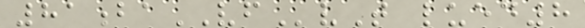81baVFvT lued8
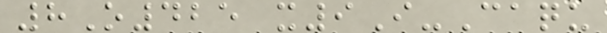8O425 x9I-Caqu
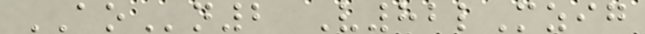AOn2 V82lMzig
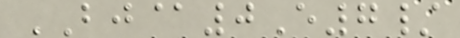BJ@0E7/
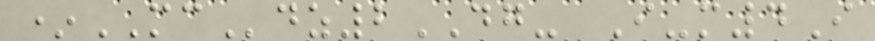*MCdz2DG- I-m4I
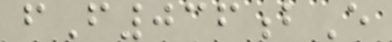fF036bE
